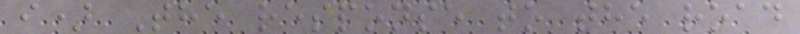i) The response to the road
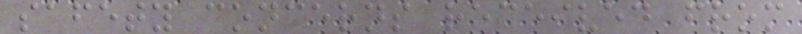safety concerns received from
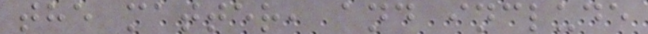the matter, and include
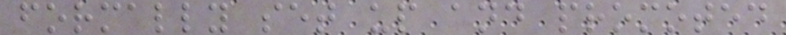formally set up and promoted
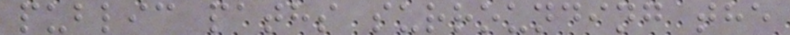public paths surrounding the
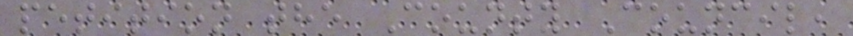petition the County Council,
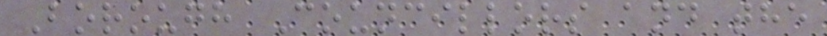Borough Councillors and the
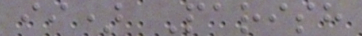ii) Parish
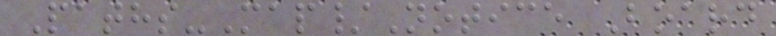Paths-Map/Notice Board
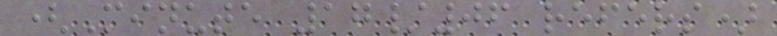(Minute 17/06 refers)
